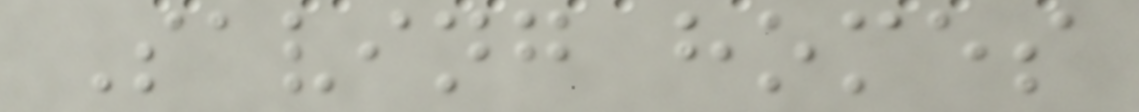Saving homes
